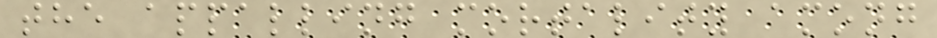the appalling mortality among
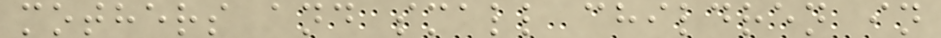mothers and small children in
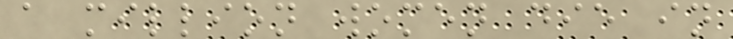a million women die in
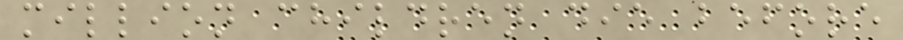million children die before
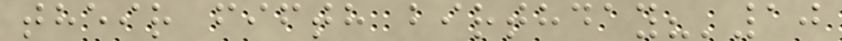their fifth birthday?'10
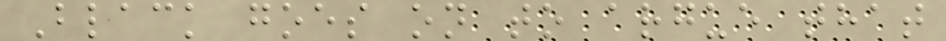Black goes on to argue that
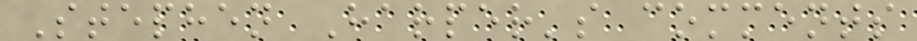Stephen Harper's comments
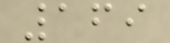169
